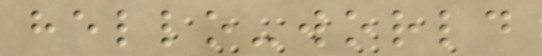hello-world
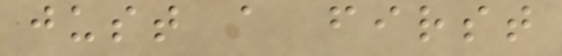just a first
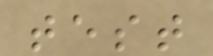test
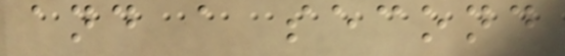and a second
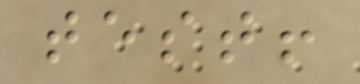test!
